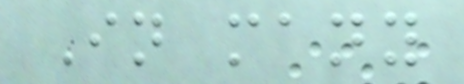In many
